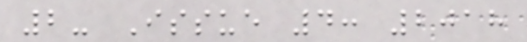2- Issue 4: 2018
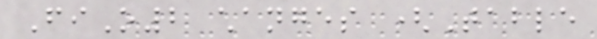FiO2 changes (Table
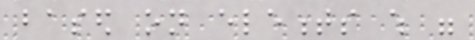based on elements which were
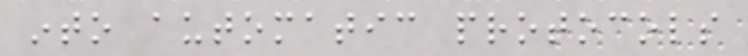into automatic protocols
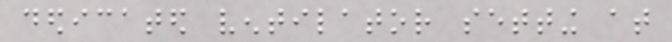dedicated ventilator setting at
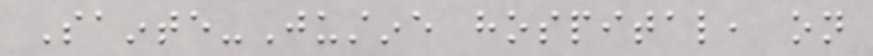Sainte-Justine hospital, on
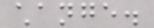change.
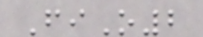FiO2
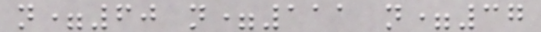n=60 n=111 n=37
